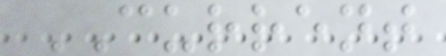CURRENT
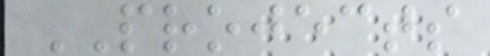PROJECTS
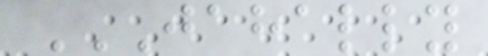JAHALLY
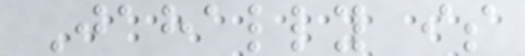Jahally is
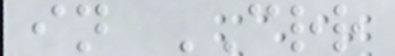in CRR
